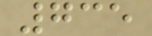735
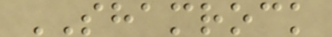SHAMROCK
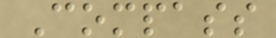Compass
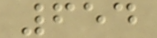654
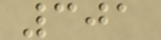301
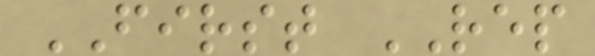FIRST REP
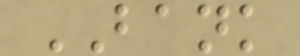BANK
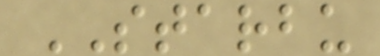STARBU
